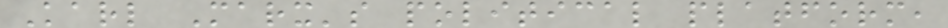Karl Marx's political platform,
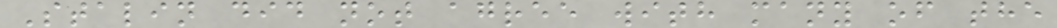Stalin did not agree with many of the
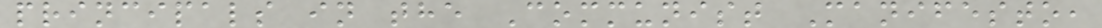principals in the Communist Manifesto,
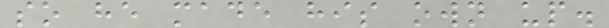so he made his own up.
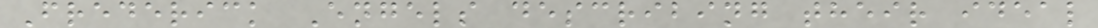Frederick Engels describing their ideal
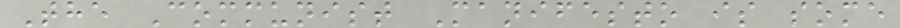The Communist Manifesto is some
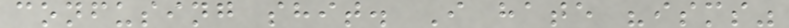confusing shit. I hate "isms"
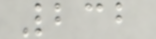232
